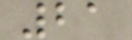21
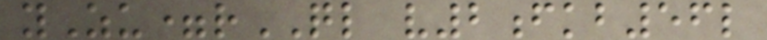yZu=rQL v2fkb56l
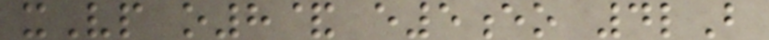xVp o8& e5eo 4lB
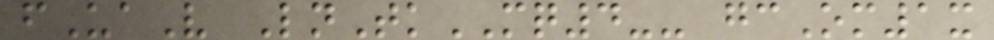fUaV LnTkMQ4-- gcOm1x
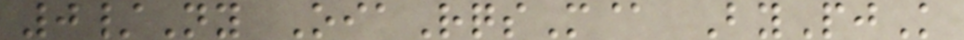0/Ny OiaRqsM@ ByPjK
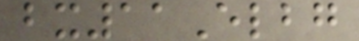bx11Elbg
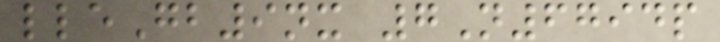lleGb9nx 7N6794p
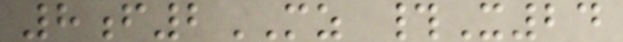8f2MZ #X24
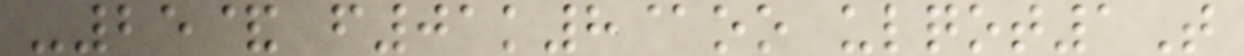-25& f01k8@oo ulqot1T
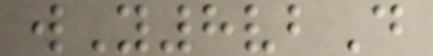wY8vbD
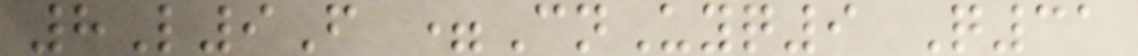8L9F =CnUyq9 Q31
